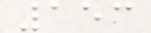153
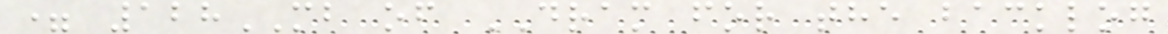= 128MB of DRAM for the backlog
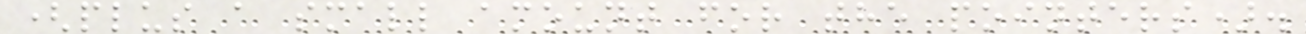(plus a small amount for the pointers).
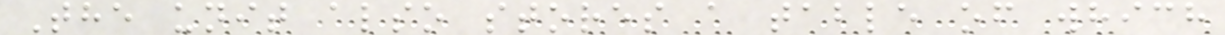The unit also stores a table of which
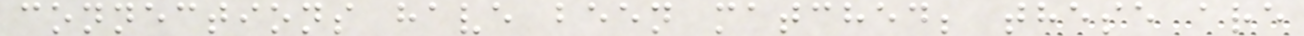connections have been matched; these are
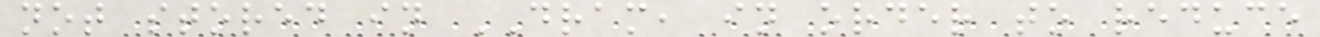not stored in DRAM, in order to reduce
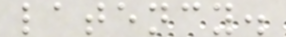latency.
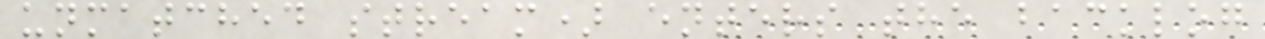unmatched stream) enters the backlog
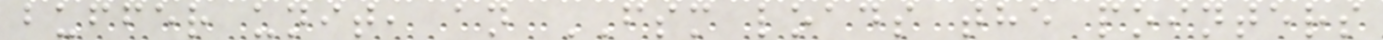buffer unit, an FSM loads the pointers
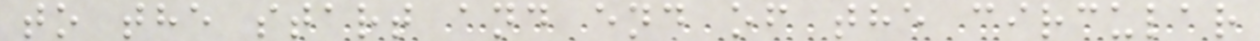to the start and end of the circular
